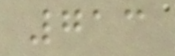713
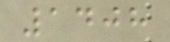1408
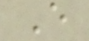E
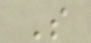S
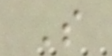S
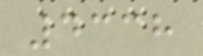4338
